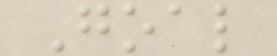Goal
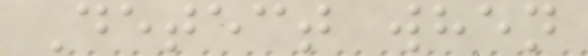Detect when
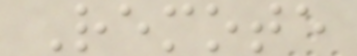Remote
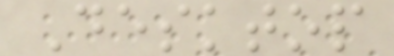Desktop
